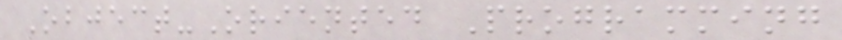Object-Oriented Programming
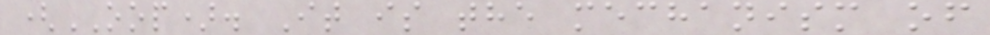(OOP). It is the mechanism of
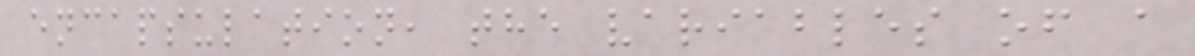encapsulation, the variables of a
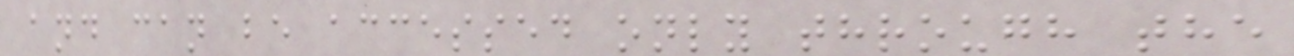and can be accessed only through the
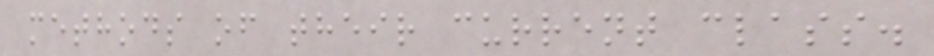methods of their current class.
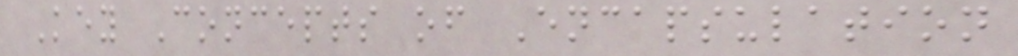Key Concepts of Encapsulation
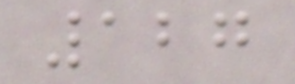127
